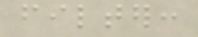filter:
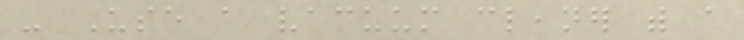- Use a vacuum cleaner with a
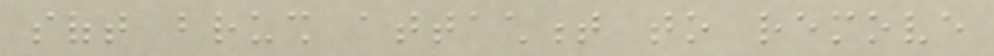soft brush attachment to remove
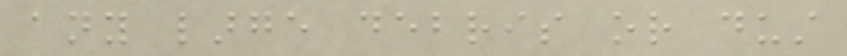any large debris or dust
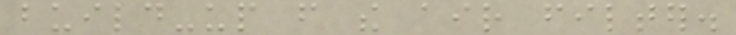build-up from the air filter.
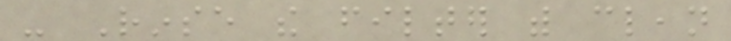- Rinse the filter with clean
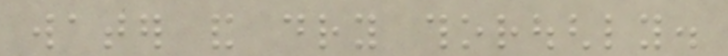water and dry thoroughly.
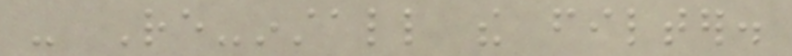- Re-install the filter.
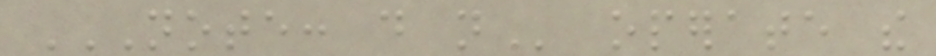NOTE: DO NOT operate the
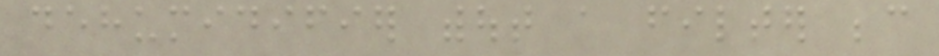dehumidifier without a filter because
